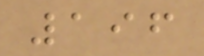196
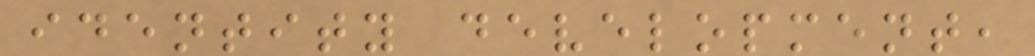identity development,
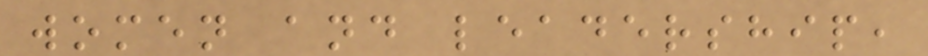women and leadership,
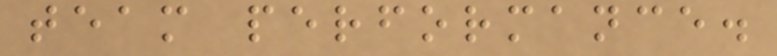team performance.
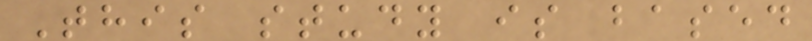This study is based
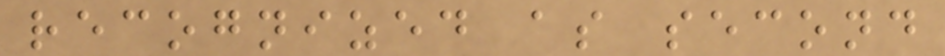recognized as second
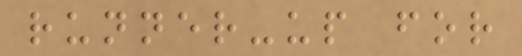runner-up for
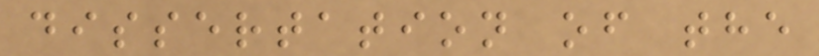dissertation of the
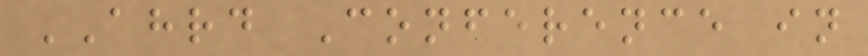AHRD Conference in
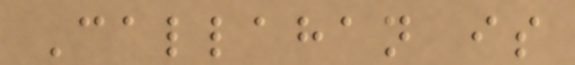Callahan is
